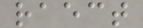raect
